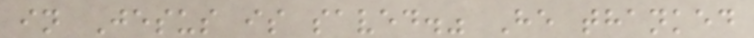in Jesus is saved." He thanked
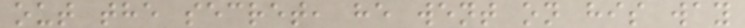out the secret, he went on his way
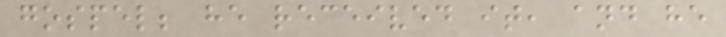gospel; he received it, and he
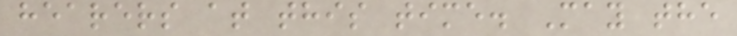hearers at this time. May the
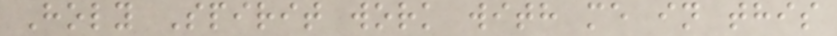Holy Spirit work with me in this
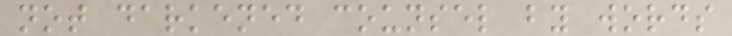not darkened counsel by words
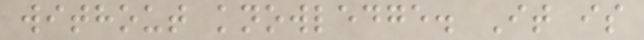without knowledge. It is
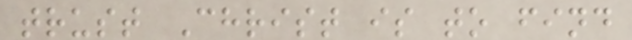trust Christ is to find
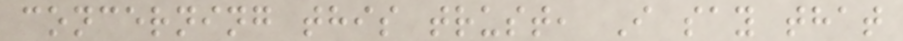concerning this trust, I say that
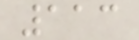113
